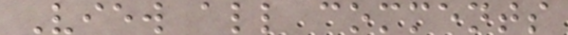View all comments
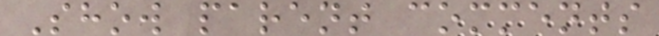Show parent comments
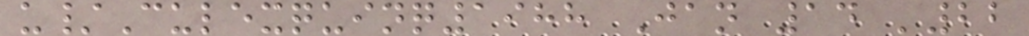u/Culexquinq1988 Jan 14 '22
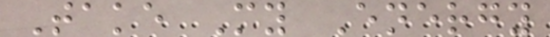Take My Energy
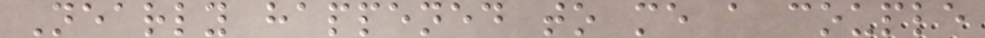Nearly happened to me a couple
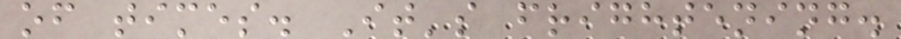of times. It's frightening.
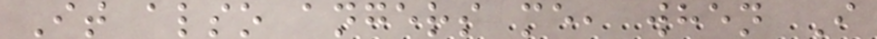It also angers me, when I
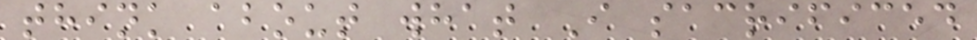think about what I sacrificed
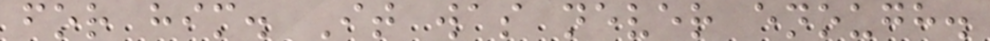for him. It was never enough.
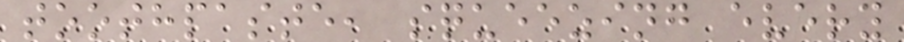toothpaste, squeezing every
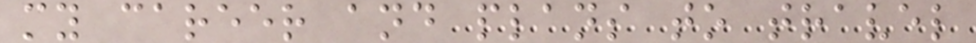my career and plans to travel
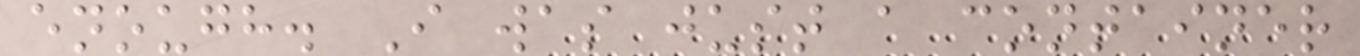enough. I was just a container
